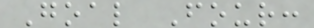Goal Four:
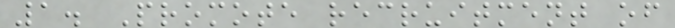1. Promote recruitment of
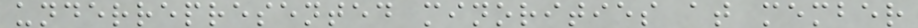underrepresented minorities at member
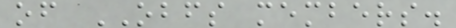of OBFS members.
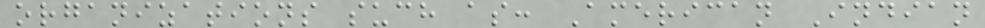organizations such as: American Indian
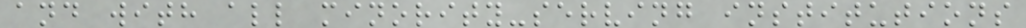and with all minority-serving institutions
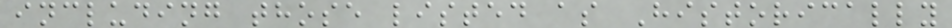including those listed as Historically
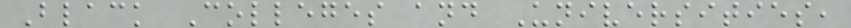Black Colleges and Universities,
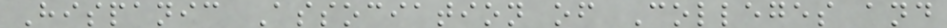Hispanic Association of Colleges and
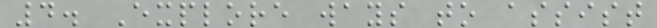4. Explore ways to assist
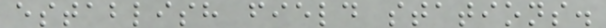establish field stations.
